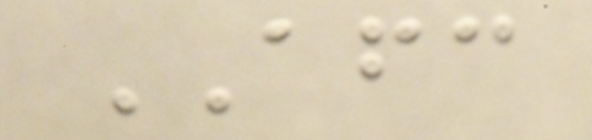AFC
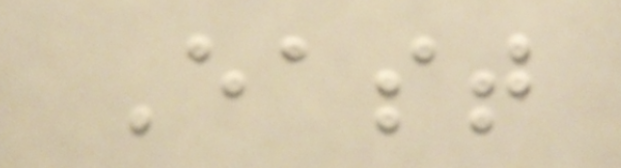East
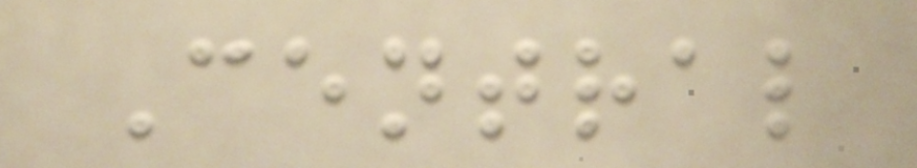Central
